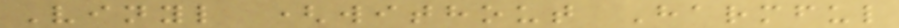Vinyl (without Harmful
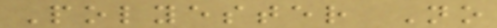Polyester No
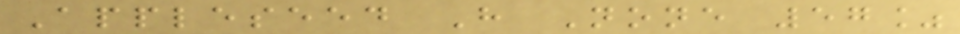Appleseed H None 57%
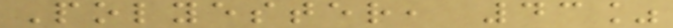Polyester, 43%
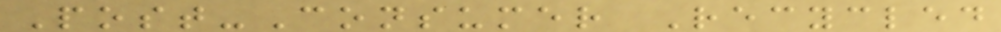Post-Consumer Recycled
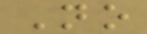No
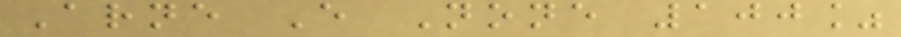Arne E None 100%
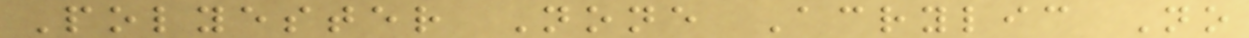Polyester None Acrylic No
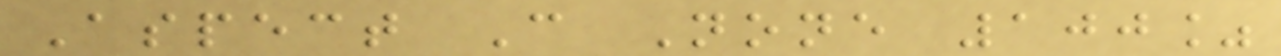Aspect C None 100%
